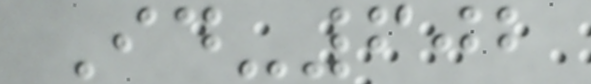Id-602
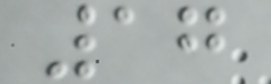17
